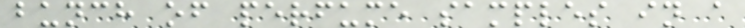bunch of perfume samples in a
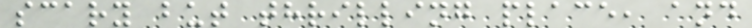scary but thrilling place, and
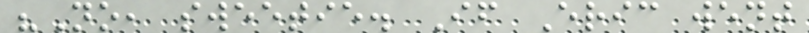"No, sweetie. If Eric went
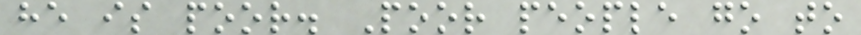he is poor. Poor people go to
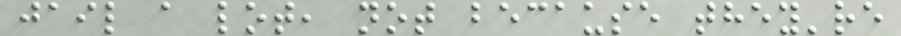jail a lot, not because they're
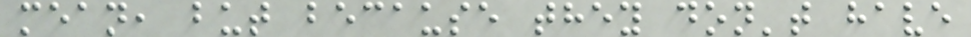mean, but because they don't have
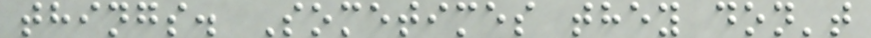things. Sometimes they don't
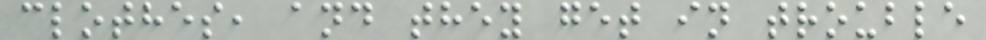clothes, and they get in trouble
